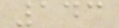143
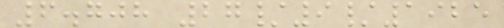6.708 27/9/1925
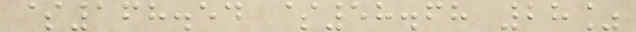$168.54 $58.68 28%
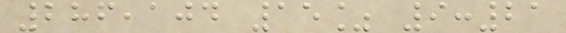286,104 15% 9:21
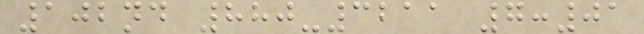102nd 880-3211 7:01
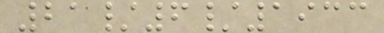21/6/1933
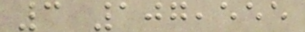3 107,555
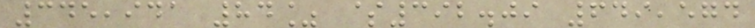345,941 84% $392.09 649,574
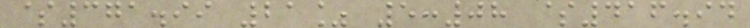$371.99 21% 5:08 $416.94
